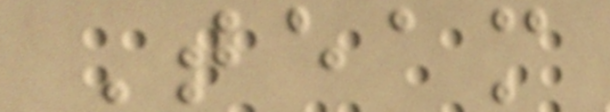Team
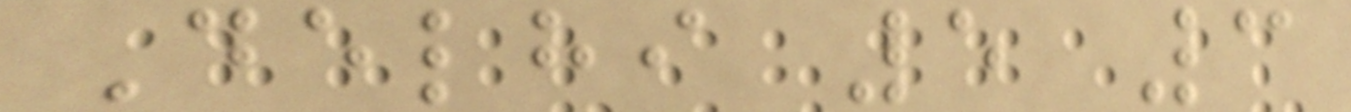Delhi 5 3
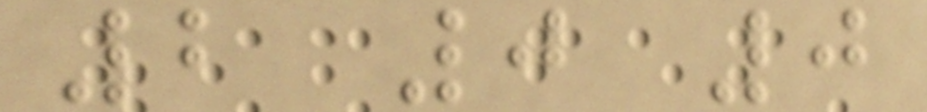2 0 0
